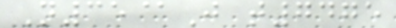N35@J t7475
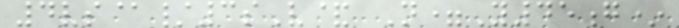4vs@/3sV& N=Y45g*
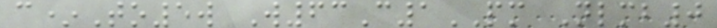c*To5w W63C1PM Nlmb0
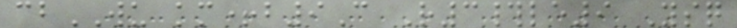cbWU km+b9C R3#le9 Ysq
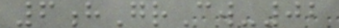6hGrCw-02
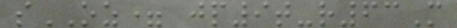sOZ= jp9t-r63M
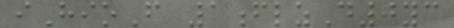iHioF 1flzD0yc
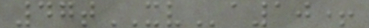47tXVa10+
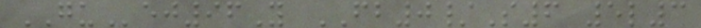GUej96Y FB0/S6 5l3
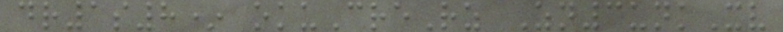dr1s8* okuCreRz Zn3unkXv
